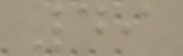49
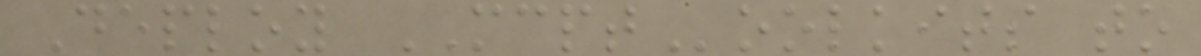Deploy MCPToolkits to
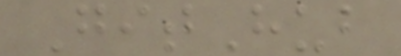GitHub
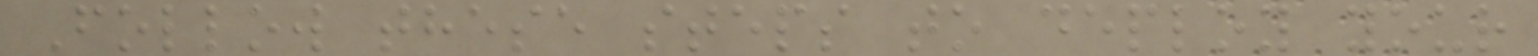Follow these steps to deploy your
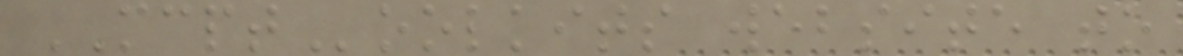MCPToolkits website to
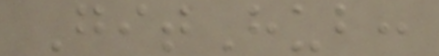GitHub:
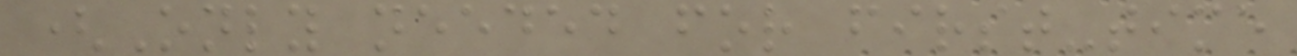(Only needed for first-time
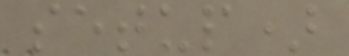setup)
